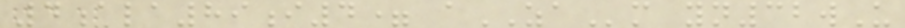4ala89i4= aZAm yn32wU
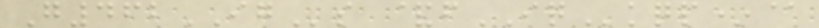G462IGs &fIQkqp*@
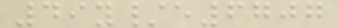49y/e6707
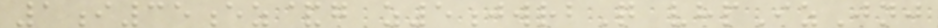1i35ez&g z5jwrbQ vhpIzJnj
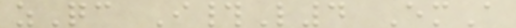zQc I#L4 EmA
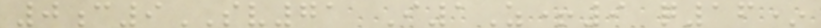0c9SV71 I1Z+9 q16*
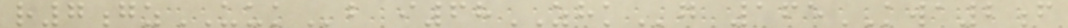r7gzUUKb i68ZHKg 165KWA2f
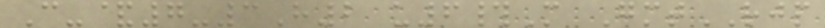C-&7-3H2 u6#M GmtRJP
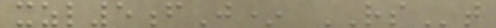xzl5fJ* RSt
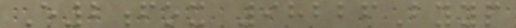E2fox 98226Byyp
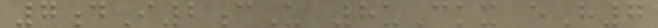7dI2cU 8uCkx eH7
